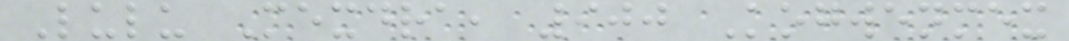Lulu Mexdra, 900 Kogwenmex
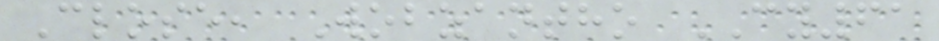Close, Wobzantho CY61
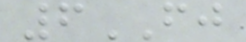6FJ
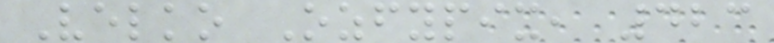Velko Ozfypix, 423
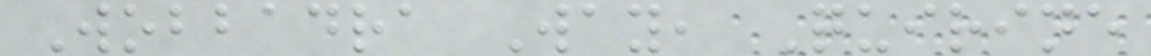Wobbadra Way, Quirine
